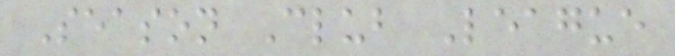Season Club League
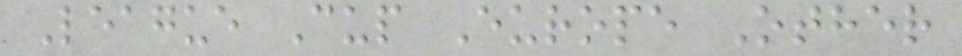League Cup Europe Other
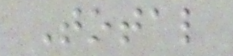Total
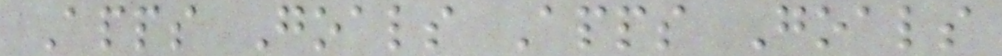Apps Goals Apps Goals
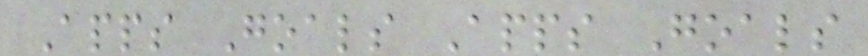Apps Goals Apps Goals
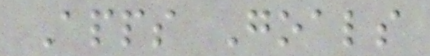Apps Goals
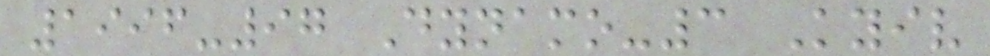1996-97 Dynamo-3 Kyiv
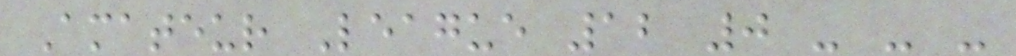Amateur League 12 0 - - -
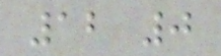12 0
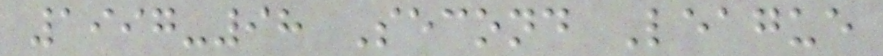1997-98 Second League
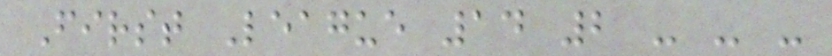First League 14 2 - - -
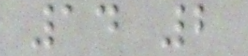14 2
